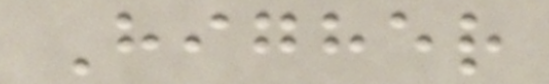Higher
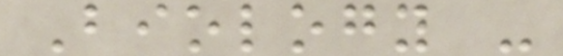Biology -
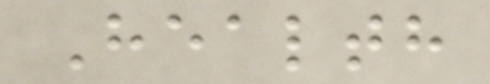Health
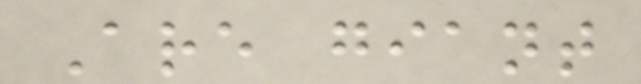Are giant
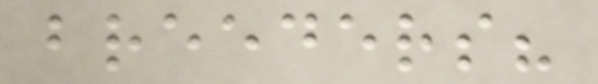breeders?
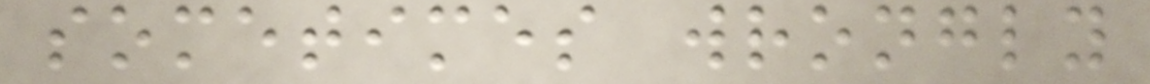sometimes wrongly
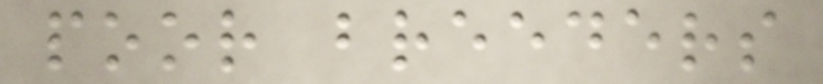poor breeders
